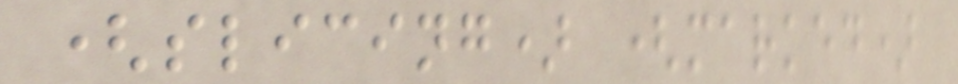(slicing) (marked)
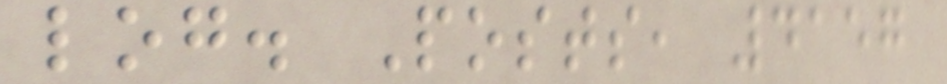log. Posts, 4157
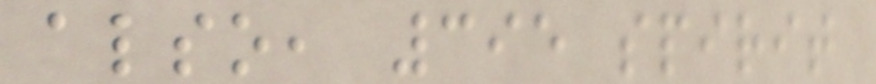also, 395 spirit
